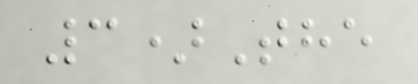3)The
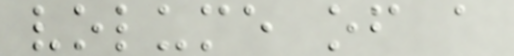volume of a
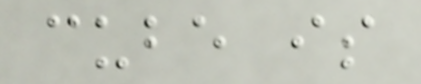cube is
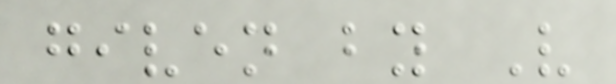given by V
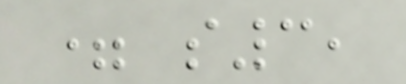= s3,
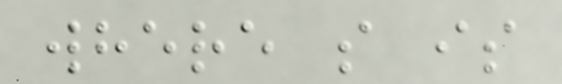where s is
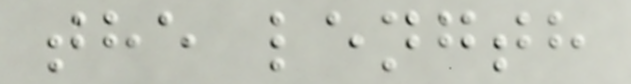the length
